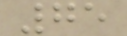75
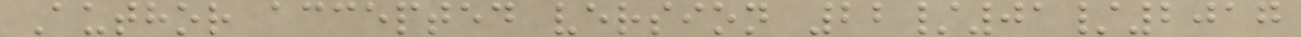Author accepted version 22/01/2017
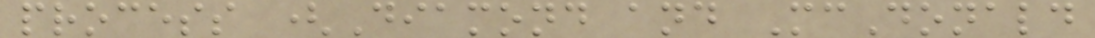process (Diamond and McDonald
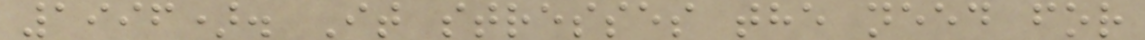1996). It stresses the need for
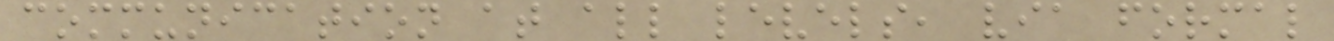communication at all levels, via formal
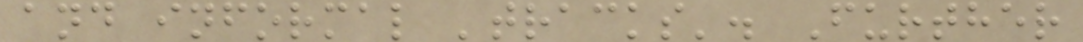and informal 'tracks'. Further
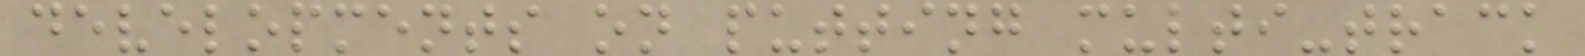developments on putting multi-track
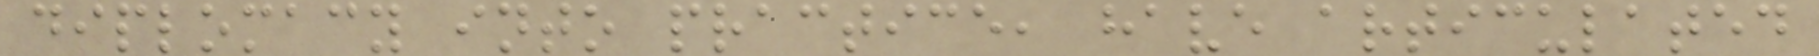diplomacy into practice, have articulated
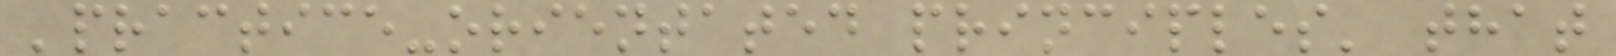'practice-orientated principles' that
